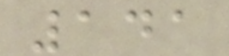141
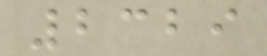2329
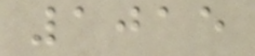1015
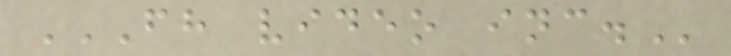FH VIDEO INC.
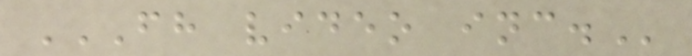FH VIDEO INC.
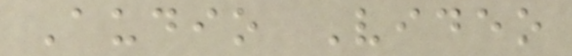Audio Video
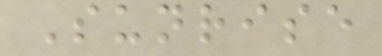Sunrise
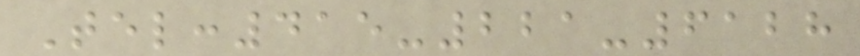Tel:415-221-6128
